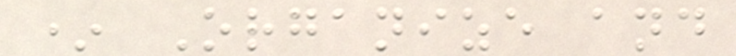* Organize and
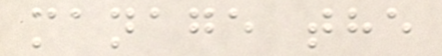manage the
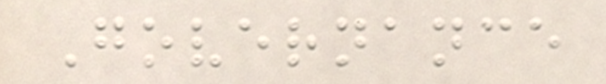Governance
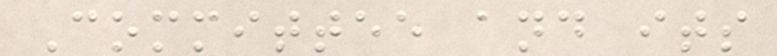Committee and its
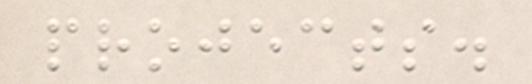projects.
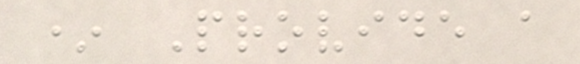* Provide a
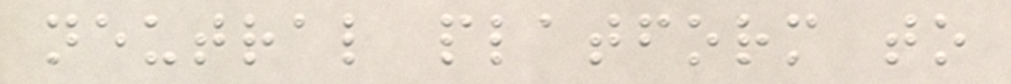neutral platform to
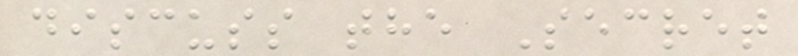discuss the Secret
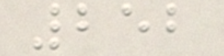252
